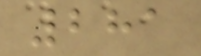281
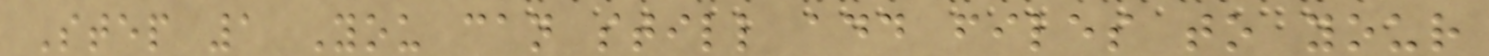Step 1 You can still add files to your
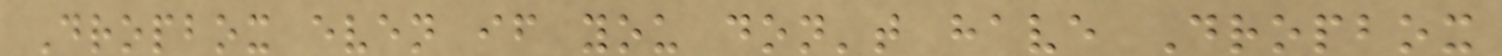Dropbox even if you don't have Dropbox
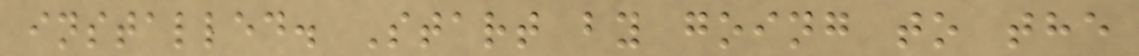installed. Start by going to the
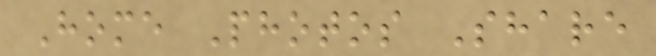Home Photos Share
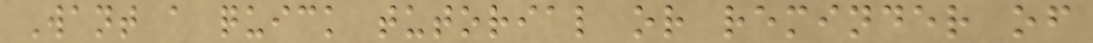Want a quick tutorial or reminder of
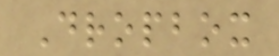Dropbox
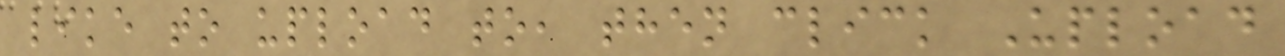like to upload to, then click Upload
